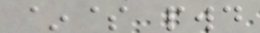~$ pwd
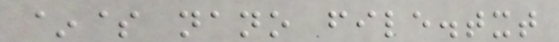~$ nano file.txt
